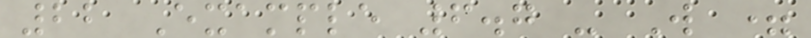22 Example 6.7 - W =
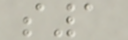s1
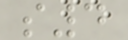s4
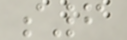s6
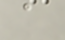a
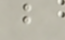b
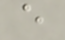e
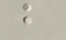b
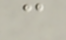c
